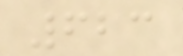623
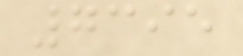7395
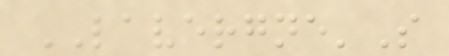LAVERGNE'S
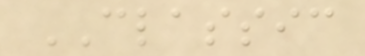CLASSIC
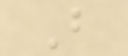B
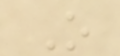O
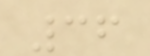36
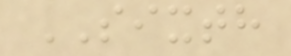SIXTH
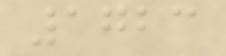1723
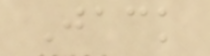Jack
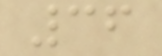36
